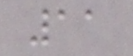11
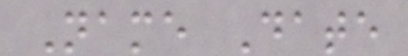Name Date
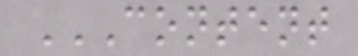CONTENT
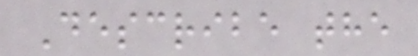Describe the
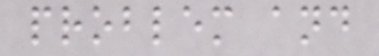problem and
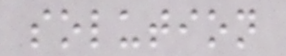solution
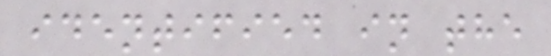identified in the
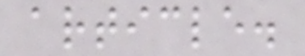article.
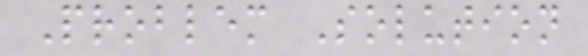Problem Solution
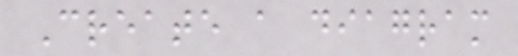Create a diagram
